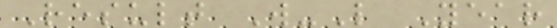Result W-L Year
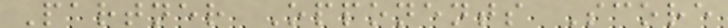Partner Opponents Score
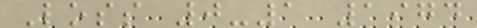Loss 0-1 1974
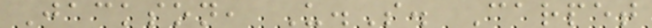Jackson, U.S. Carpet
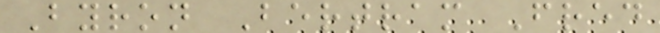Byron Bertram Fred
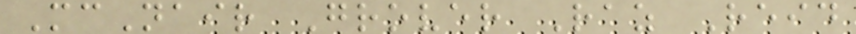McNair Grover Raz Reid
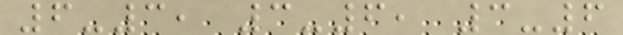6-3, 3-6, 3-6
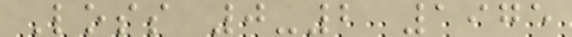Loss 0-2 1975
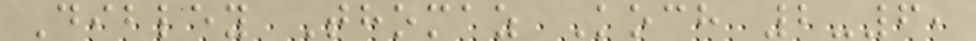Dibley Thomaz Koch 2-6,
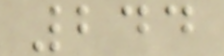244
